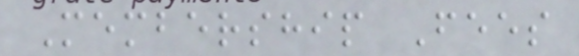Membership Fees
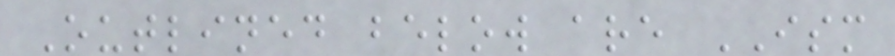Outlined below are ISM
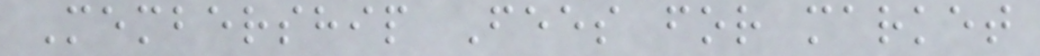Membership Fees for market
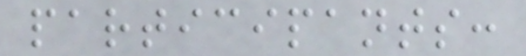participants:
